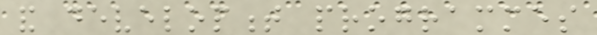and development programmes
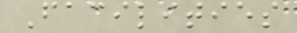Facilities
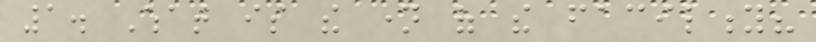1. What is the name of the facility?
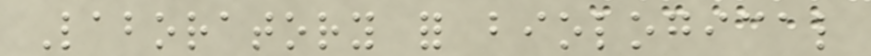Laboratory for biological
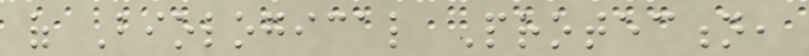of Biological Protection,
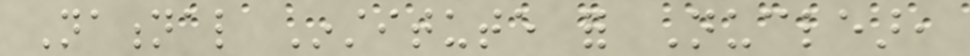National Institute for Nuclear,
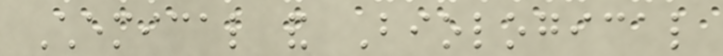Chemical and Biological
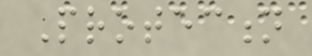Protection
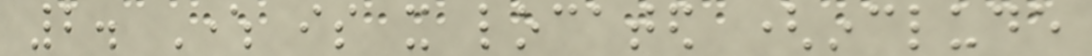2. Where is it located (include
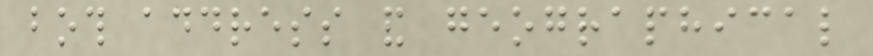both address and geographical
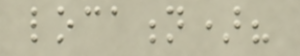location)?
